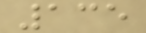135
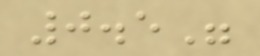0.5"
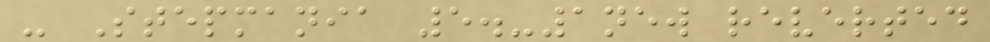- Stepmania 5.-1new reverted
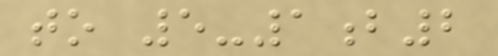to 5-1b2
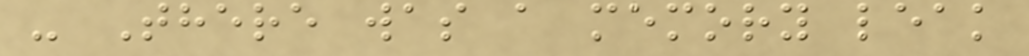- There was a memory leak
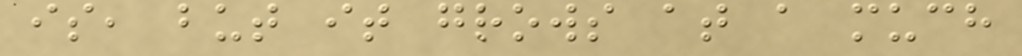is, but it grows at a much
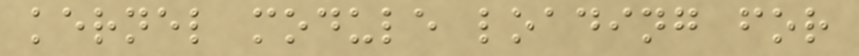kernel module loading for
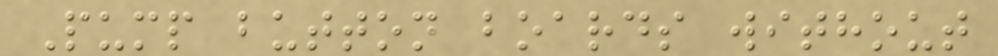Pump button boards without
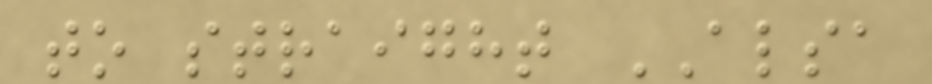to straight ALSA
